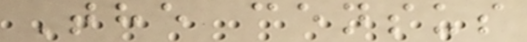The census
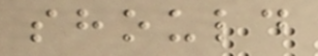should
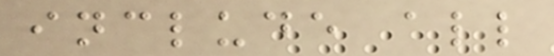include all
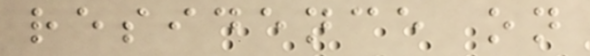residence on
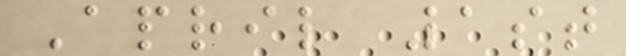April 1st
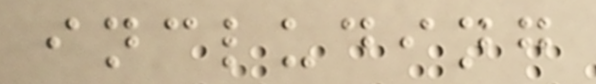including
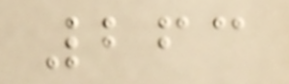263
